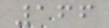166
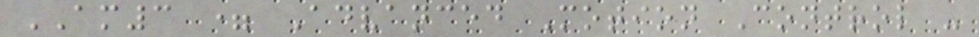AM3 = Advanced Motion Control -
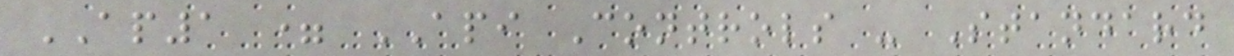AP1 = API Controls - Standard
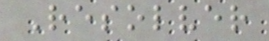Resolver
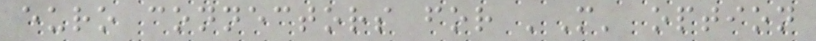euro connectors for 'M' option
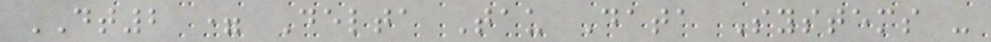DT2 = Delta Tau Data Systems -
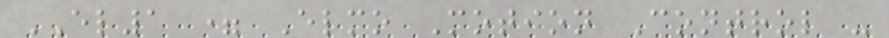EL1 = Elmo Motion Control -
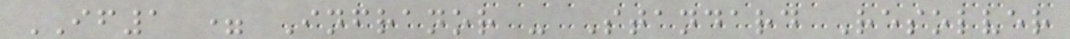IF1 = Infranor - Standard Resolver
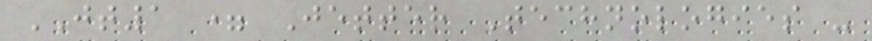JT1 = Jetter Technologies -
